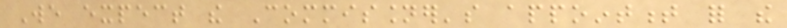We expect the Commissioner's appointment for the
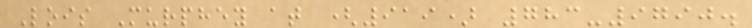Lois Murphey at (919) 783-9790.
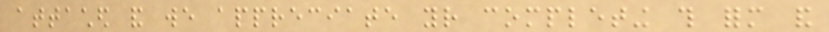attached and we appreciate your completing this form and
